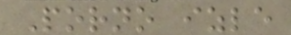Porno izle
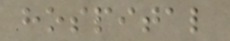hospital
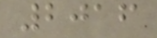2016
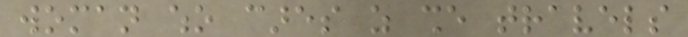woman who cares as she travels
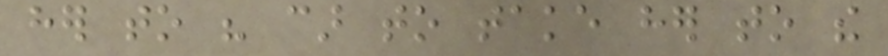her to his car to take her to the
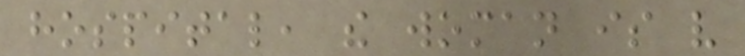hospital, the woman is very
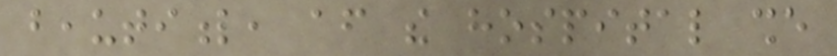beautiful, after the hospital she
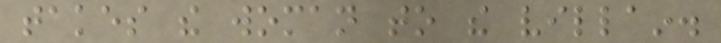takes the woman to the villain.
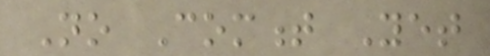No Comment Yet
